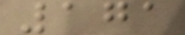171
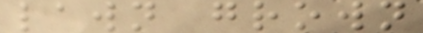lawn grown
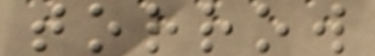torrow
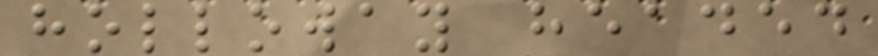holloway headed
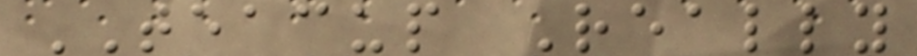TEACUP Really
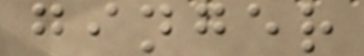ginger
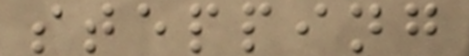stepping
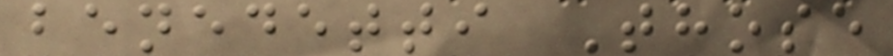benedetti Those
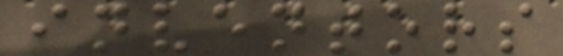inventors
